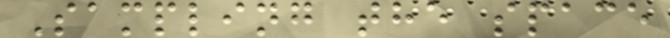Sampling the space
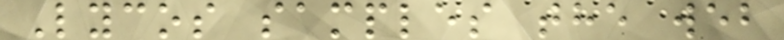Lycos samples the web
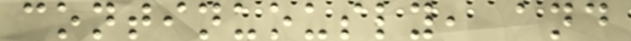continuously, and
